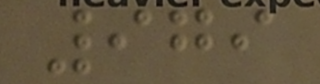979
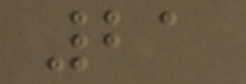21
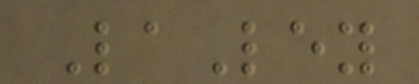LaLey
